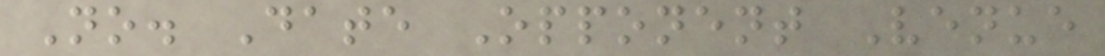No. Date Opponent Venue
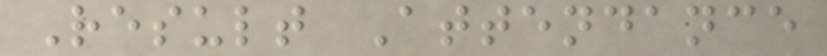Result Attendance
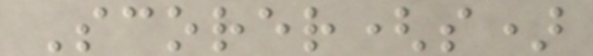Scorer(s)
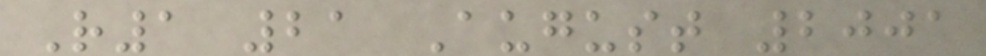R1 21 August 2001
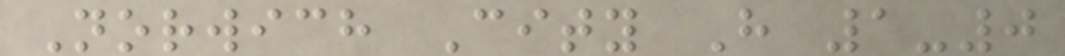Norwich City H 1-0
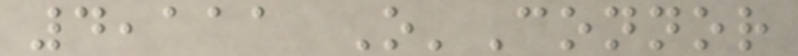4,111 O'Connor
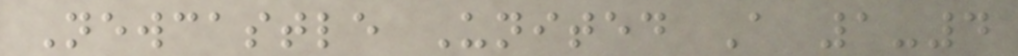Newcastle United A 1-4
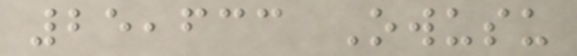25,633 Owusu
